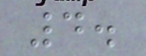4.
